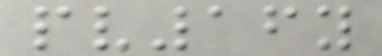pv16y
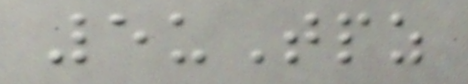5uTpz
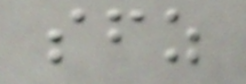sfz
